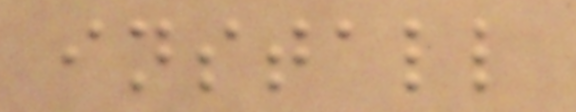install
